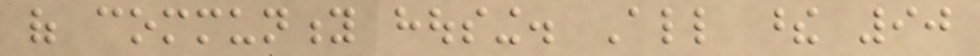of community housing. All these 90
